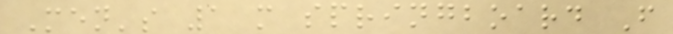Men's 1 m springboard F
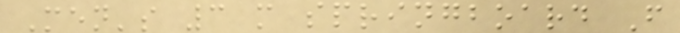Men's 3 m springboard F
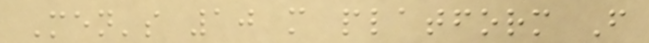Men's 10 m platform F
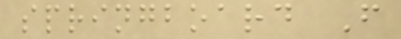springboard F
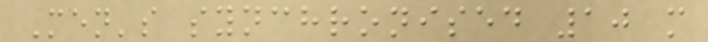Men's synchronised 10 m
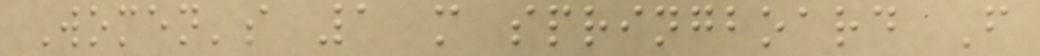Women's 1 m springboard F
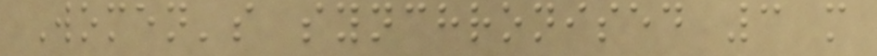Women's synchronised 3 m
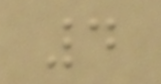4
